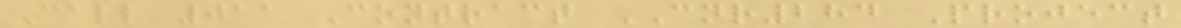Call 011 Contract CNR284 Project
